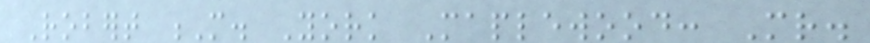Robert M. York Maplewood: Mr.
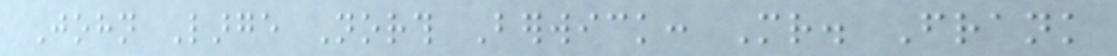John Large North Berwick: Mr. Frank
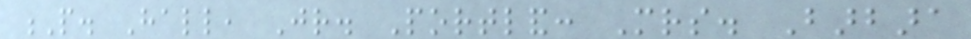P. Hall, Jr. Portland: Mrs. Barbara
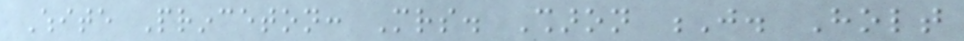White Princeton: Mrs. Sharon J. Holt
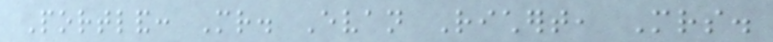Portland: Mr. Evan Richert, Mrs.
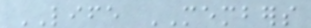LIFE MEMBERS
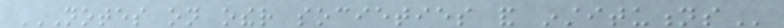NOTES ON OTHER SOCIETIES AND INSTITUTIONS
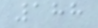188
